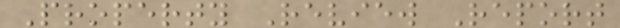Property Review Report
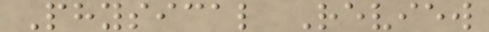Physical Review
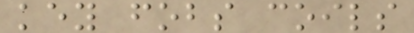key fobs coils
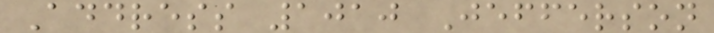Address 1010 Jefferson
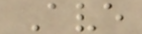Ave
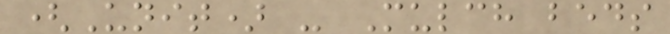(Unit) - Mulch beds
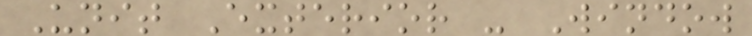Unit Exterior - Window
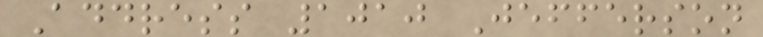Address 1010 Jefferson
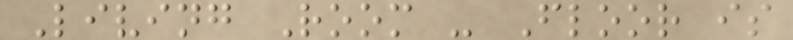Living Room - Floor is
